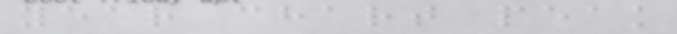year chart peak
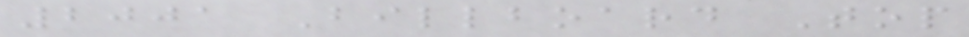2001 Billboard Top
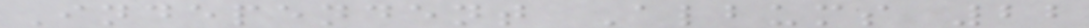Independent Albums 22
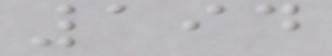194
